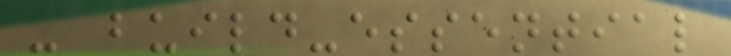- build-essential
